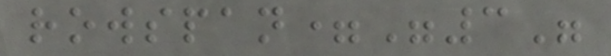rowspan="3"
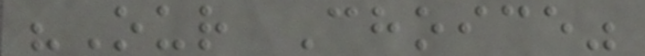"Our Choice"
